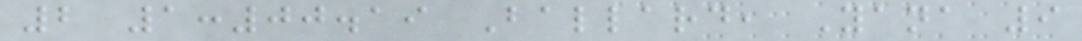2 1:00.19 Ballard, Yana 9
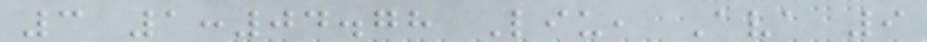3 1:04.78 Liu, Ava 9
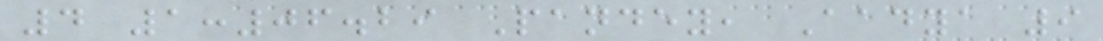4 1:06.29 Pandey, Aadya 9
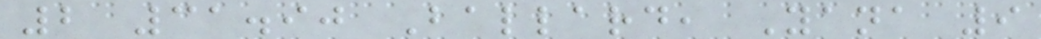2 31.90 Ballard, Yana 9
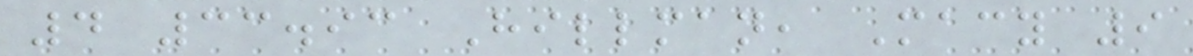4 33.93 Hillman, Macy 9
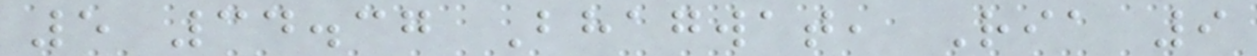5 34.37 Bhagwat, Ria 9
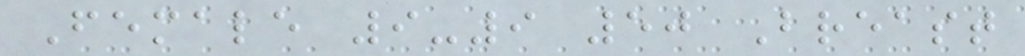Female 9-9 50 Breast
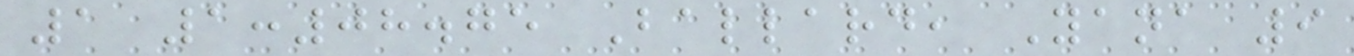1 1:08.75 Ballard, Yana 9
